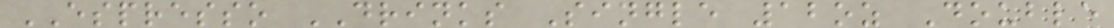ESPRESSO DRINKS Single 12oz Double
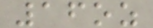16oz
